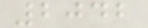2042
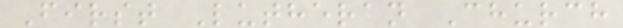First Lutheran Church
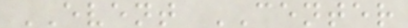EVENT CENTER
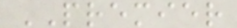PREMIER
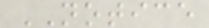NOTICE
